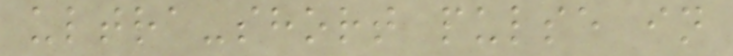ultra-short pulse in
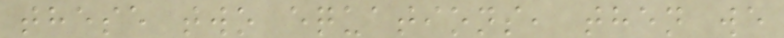these two equations, then we
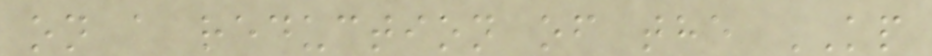on a reduction of the KP
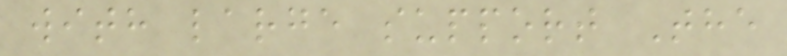with large support The
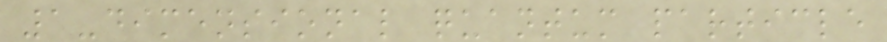1-dimensional quantum particle
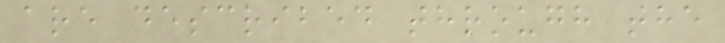are described through the
